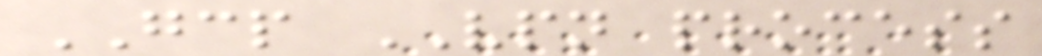GCP VPN process
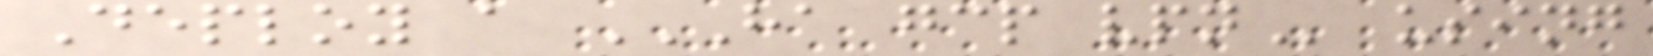Deploy a HA GCP VPN using
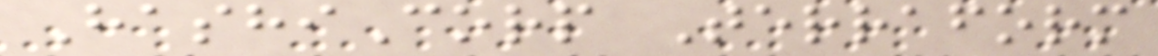HashiCorp Terraform
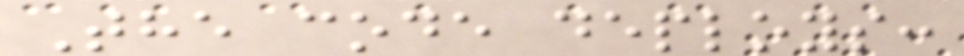The code deploys:
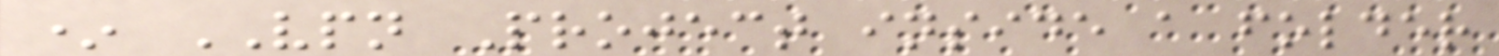* VPN Project inside a folder
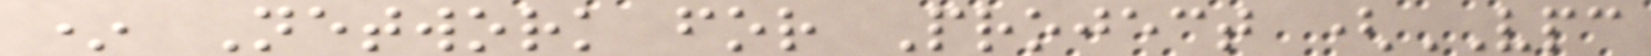* Network for Project (VPC
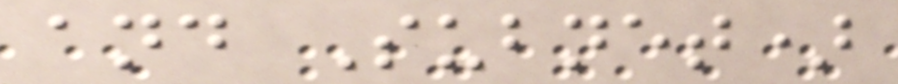and Subnet)
